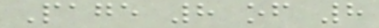Page 8 of 8
